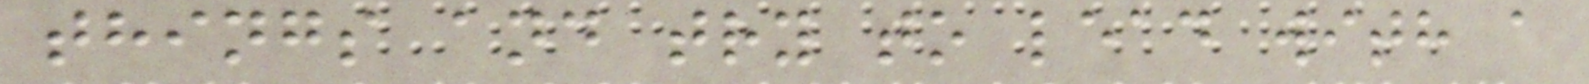things and try to lead with a
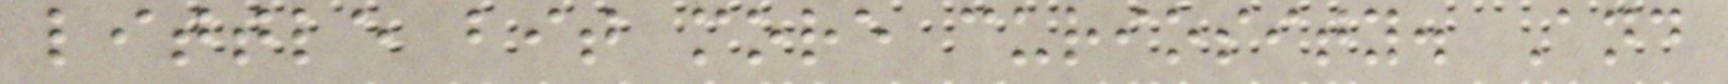little bit more curiosity. And
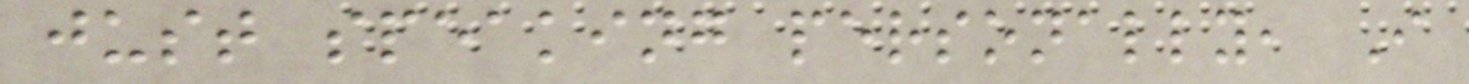just speaking personally, I
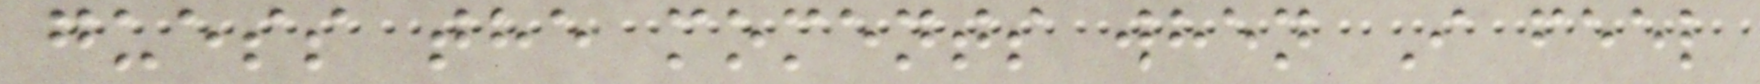guess the moments when I feel
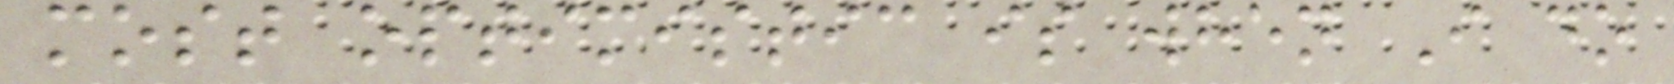most optimistic is when I do
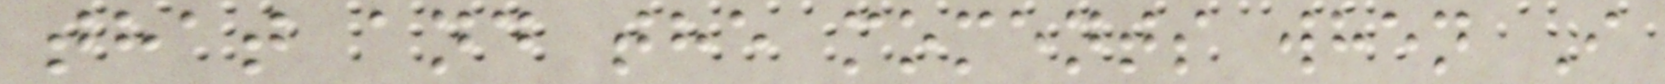that and the moments when I
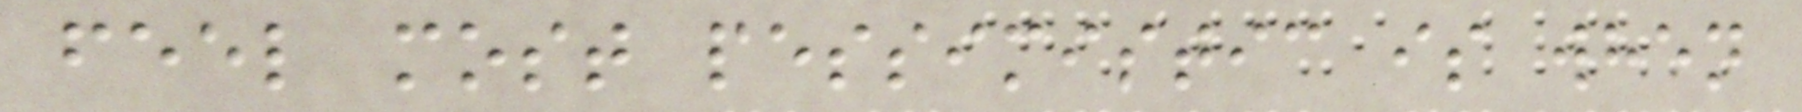feel most pessimistic is when
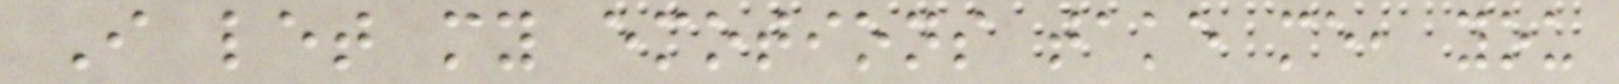I let my emotions take me, you
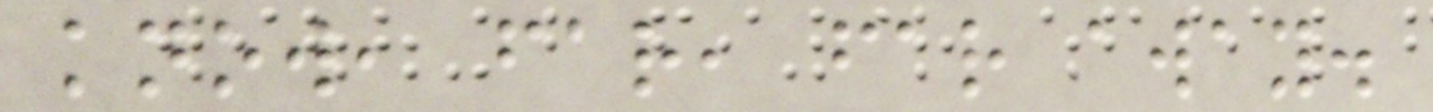know, far, far away.
